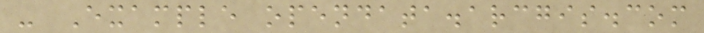- Example opendata.arcgis.com
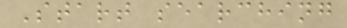Start searching
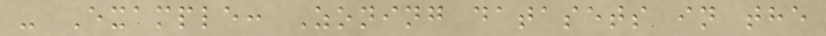- Example: Zoning datasets in the
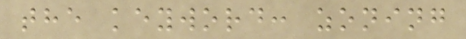the keyword: zoning
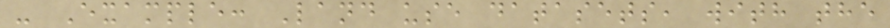- Example: Land use datasets, with the
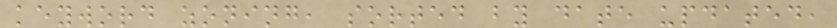keyword zoning, sorted by date updated,
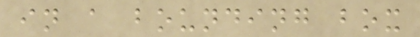in a bounding box
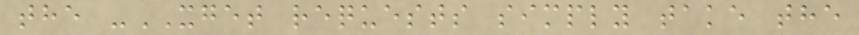the -XGET requests simply take the
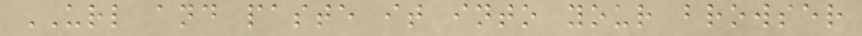URL and paste it into your browser
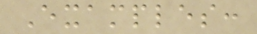Examples:
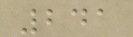241
